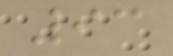93
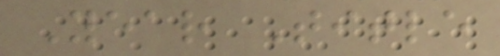Year Title
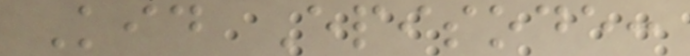Kid Episode:
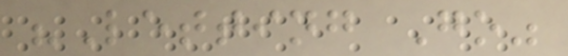"Letting Go"
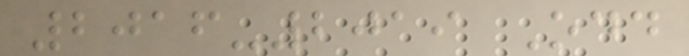2016-2019 Odd
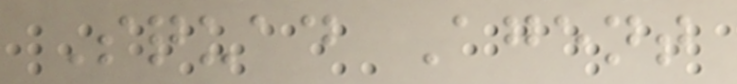Squad Agent
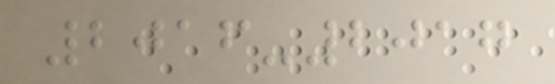2016-2017
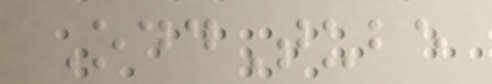OddTube
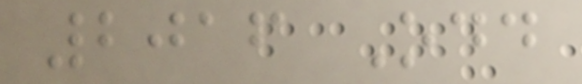2016 Odd
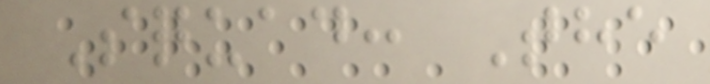Squad: The
